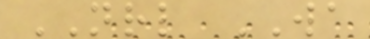NRL WA
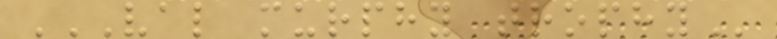VAL MURPHY TROPHY
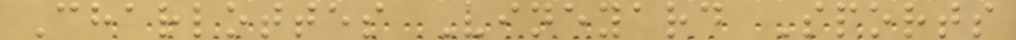Charlottes Vineyard Sports
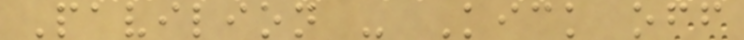Pavilion - Kick off
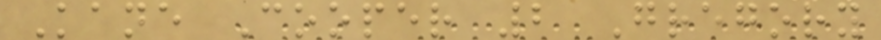Kane Cooper 2 Gregory
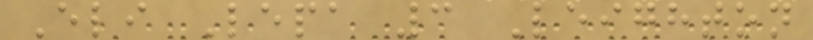Eli Lepa 3 Leighton
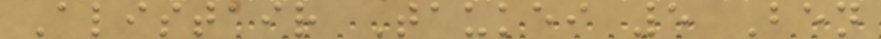Alistair Taukei 5 Ben
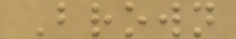Brown
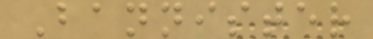Bannister
